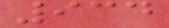934
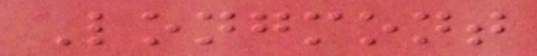Longmont
